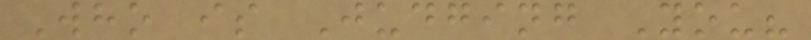Who is Judging You?
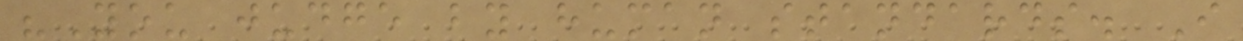"You judge by human standards. I
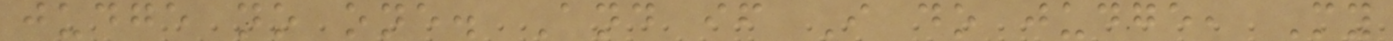judge no one. And if I do judge, My
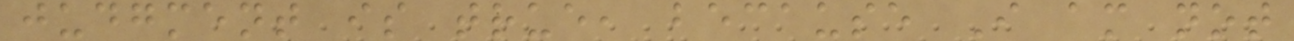judgment is true, because I am not
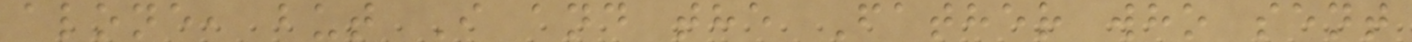alone, but I and the Father who sent
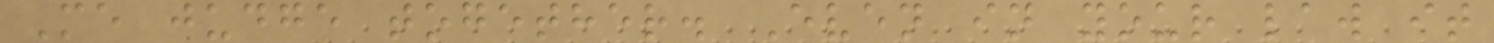Me judge together. Even in your law it
